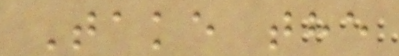Take the
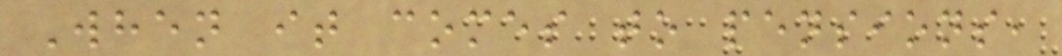When it comes to pensions,
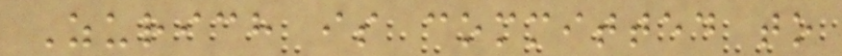Zurich is committed to
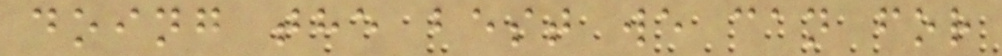doing the best we can for
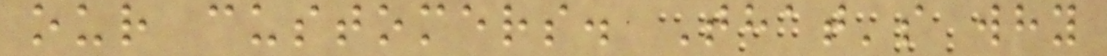our customers. That's why
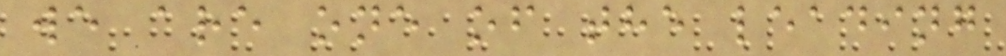we are one of the leading
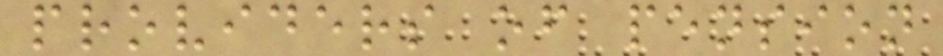providers of pension
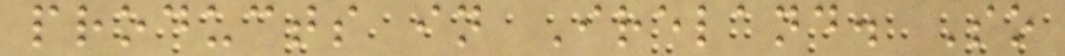products in Ireland. So
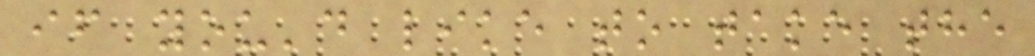if you'd like to take the
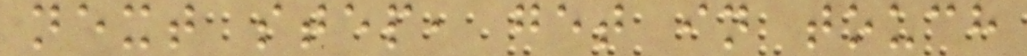next step, get in touch
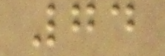74
